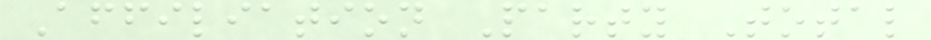Affiliation Party Total
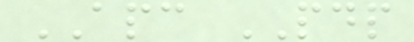APC PDP
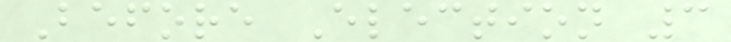Before Election 3
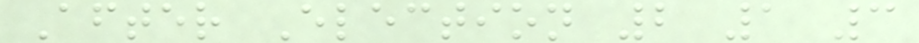After Election 2 1 3
